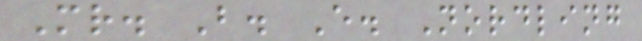Mr. B. E. Nordling
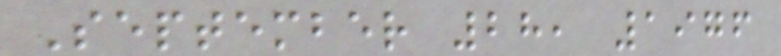September 28, 1976
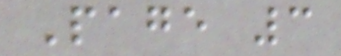Page 3
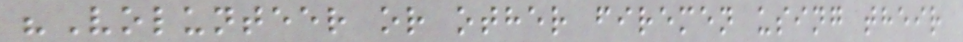"Volunteer or other firemen using their
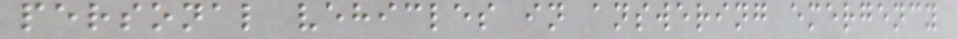personal vehicles in answering emergency
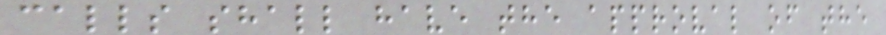calls shall have the approval of the
